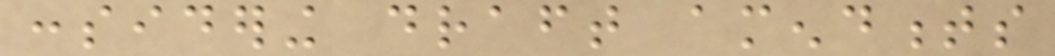considering draft amendments
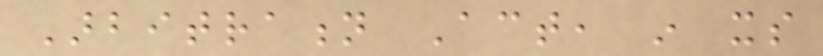Arbitration Act, in its
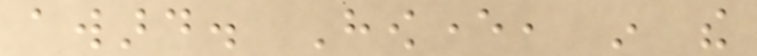award. However, in the
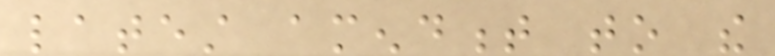latest amendment to the
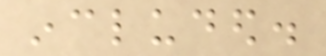included.
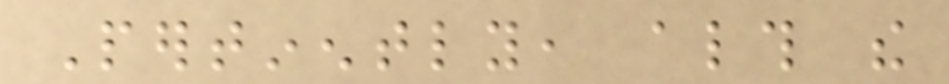Pertinently, although the
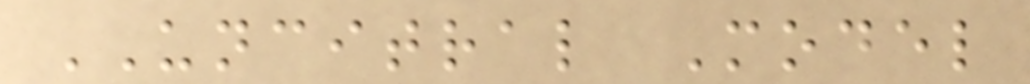UNCITRAL Model
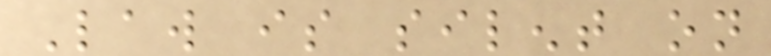Law is silent on
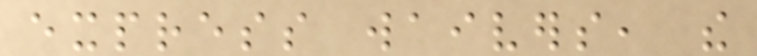express waivers, the
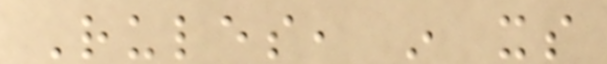Rules, in its
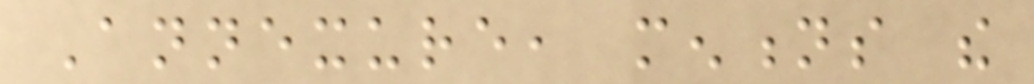Annexure, mentions the
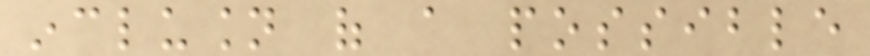inclusion of a possible
